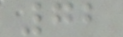72
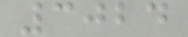3024
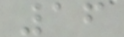16
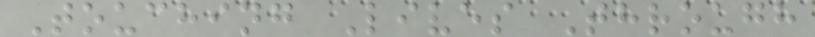Touching Lives Through
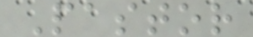Pastor
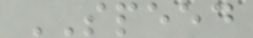SPEED
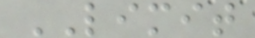LIMIT
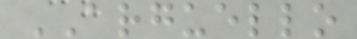ARGUELLO
